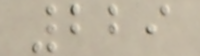229
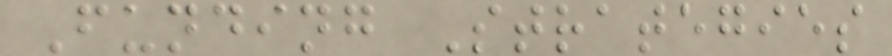Funding Strategies
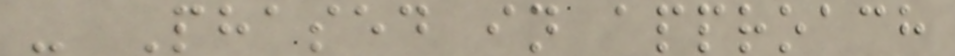- Phased in approach
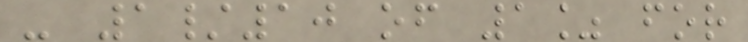- 1/10 of 1% for
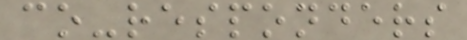co-responders
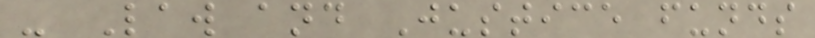- Law and Justice funds
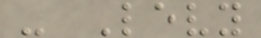- Levy
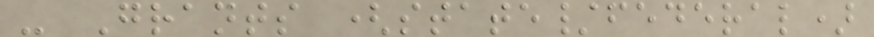- Grants (state/federal)
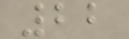22
